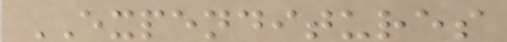EXPENDITURES
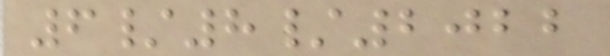6/8/2022
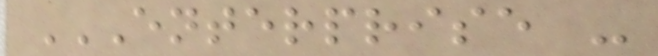ENTERPRISE -
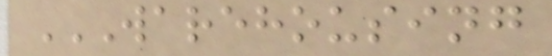WAREHOUSING
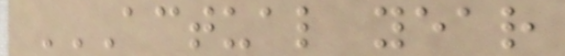ACTUAL YEAR
